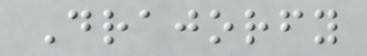Drajorfy
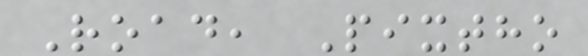Road, Pixtho
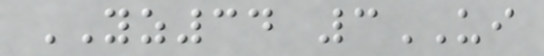YZ34 3UI
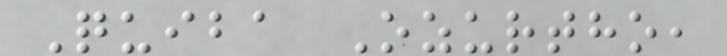Quiba Ozurtho,
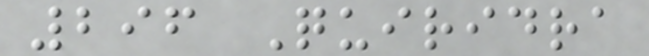296 Quiridra
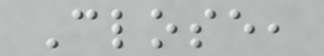Close,
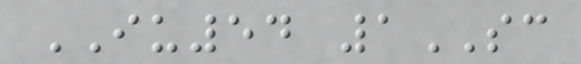IU54 1SC
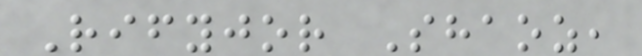Rifyjor Shaoz,
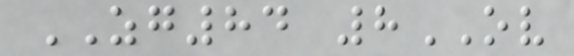ZG84 8OV
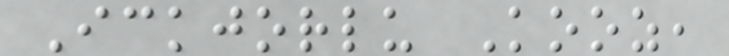Ickjorlu Kooz,
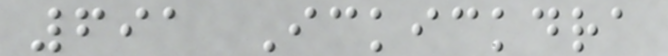691 Ickickdra
